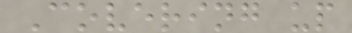Covering up
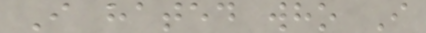I hated who I
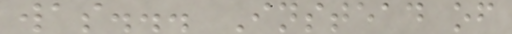was... Instead of
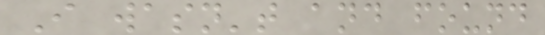I wasn't and found
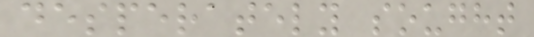desperately sought
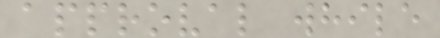approval while
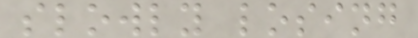slowly losing
